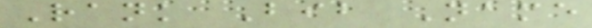Rank Bib Name
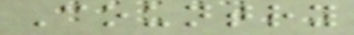Country
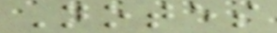Notes
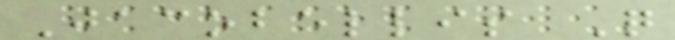Jacobellis Q
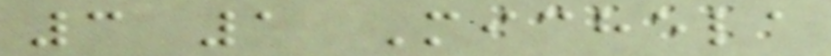3 1 Michela
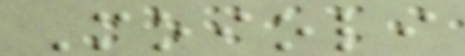Moioli
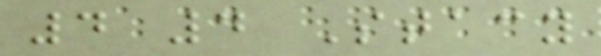4 4 Stacy
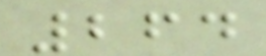264
